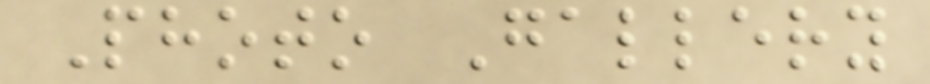Photo Gallery
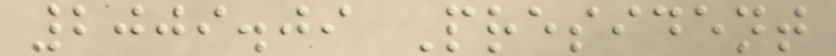2009.09 President
